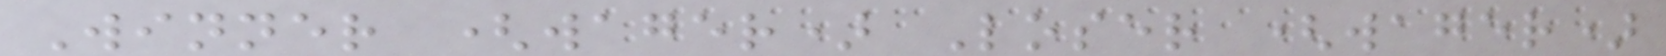Winner (wager) Loser (wager)
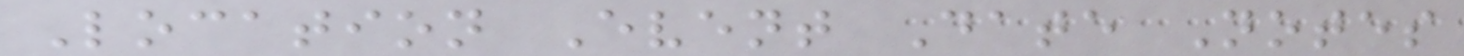Location Event Date Notes
